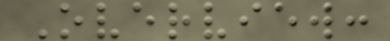Overview:
